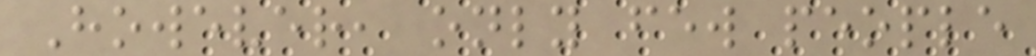However, only few people
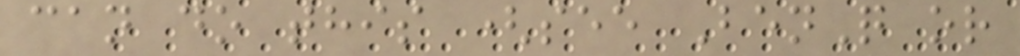can do this (see BenQ or
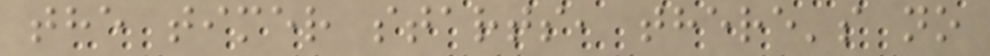the timer starts, there's no
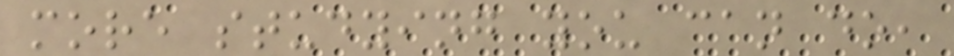more studying you can do,
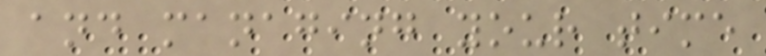and managing your time
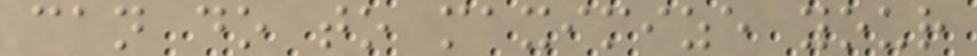can do to maximize your
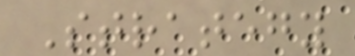Strategy
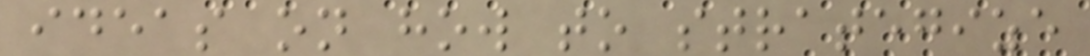ideas on how to strategize
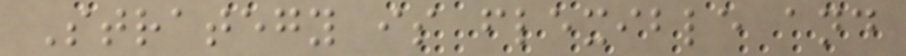Strategy is flexible and
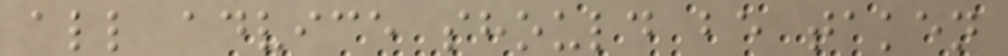all advice should be taken
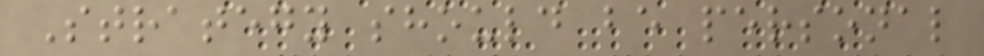Strategy should be personal
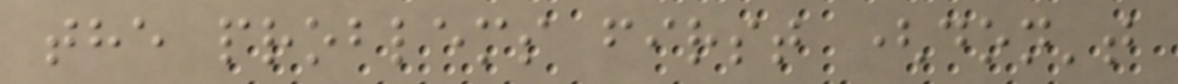the problems first (don't
